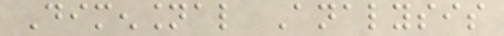Dimensional Analysis
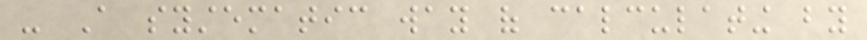- A systematic way of calculating by
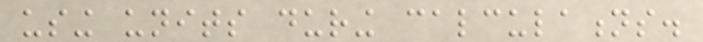using units during calculations.
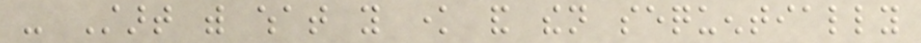- Start with what you know and then sequentially
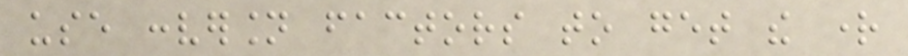use conversion factors to get the right
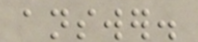answer.
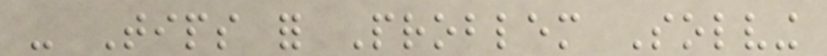- Tips for Problem Solving
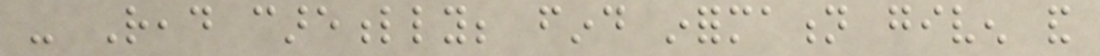- Read carefully; find information given and
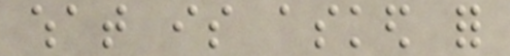what is asked for
